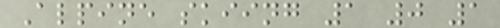Alpine skiing 1 0 1
